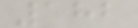182
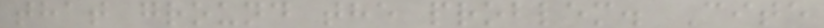that ground the problem. Cite
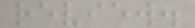review.
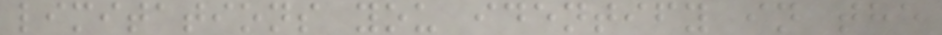limitations you identify in the
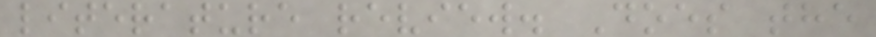literature review. Does the
